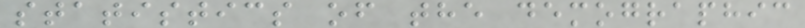statistics of the demographic
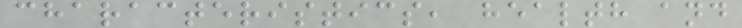characteristics, health and
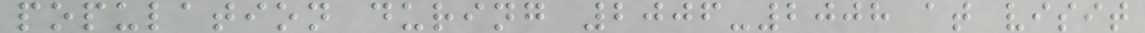population during 2006-2008 at visit
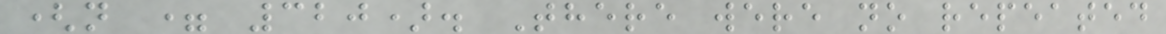(n = 320). There were no repeated
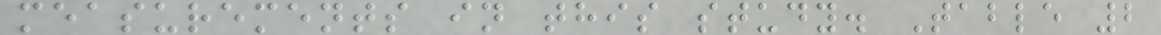measurements in this study. Table 2
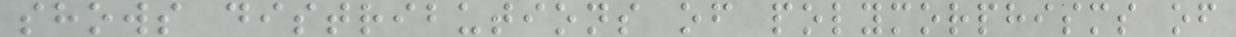shows distributions of polymorphisms of
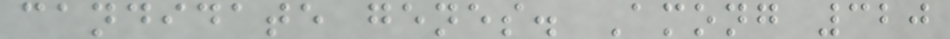candidate genes. Among 320
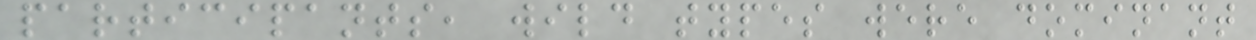participants, wild types were dominant
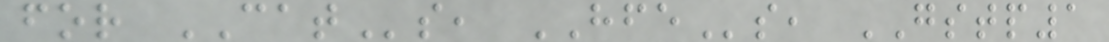for CATs, HFEs, GSTP1
